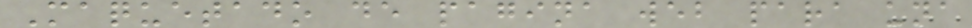Maquetado de pagina web para una
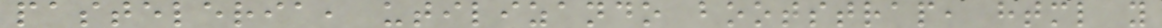pasteleria, utilizando bootstrap, html y
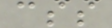css
